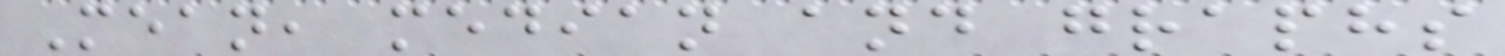Mean, median and graphs
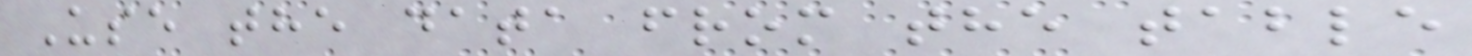Use the data from the table
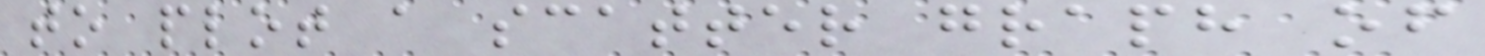to plot a scatter graph of
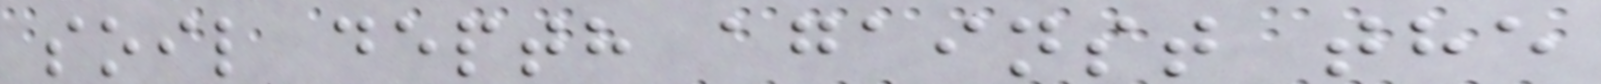soil depth against the
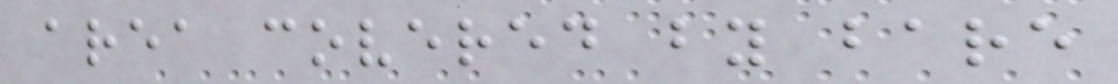area covered by bare
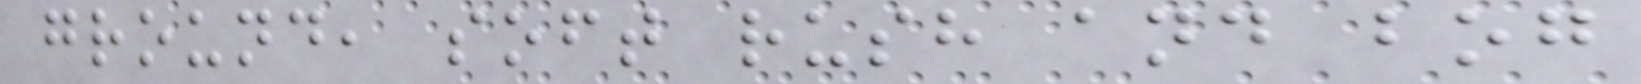ground, soft rush and bog
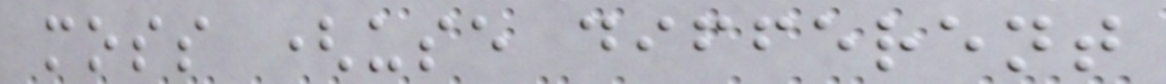moss (use different
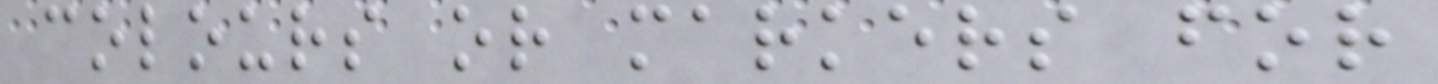colours or markers for
